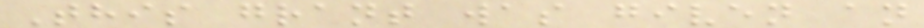This grant was given an
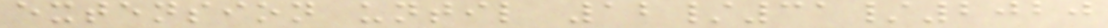extension until 12/31/2020
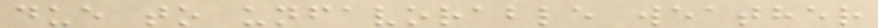due to unfavorable weather
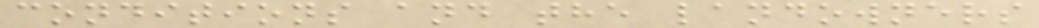conditions and the landowners
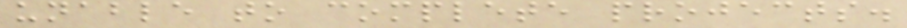unable to complete projects.
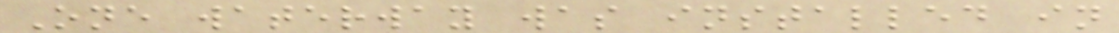One waterway was installed in
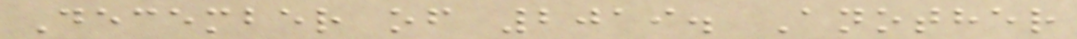December of 2019. Another
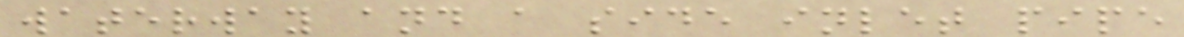waterway and a side inlet pipe
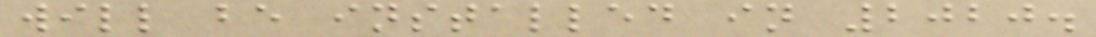will be installed in 2020.
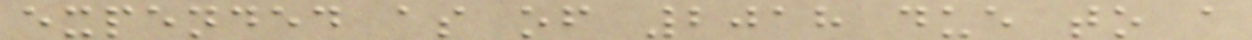expended as of 2018 due to a
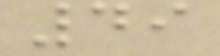49
